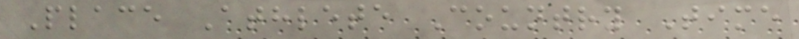Place Athlete Country Time
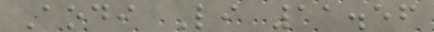Aodi Li 11.56
